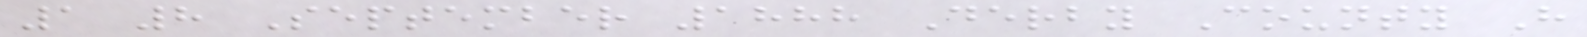1 8 September 1888 Derby County H
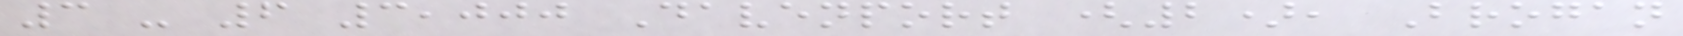3 - 6 3,000 Davenport (2), Brogan
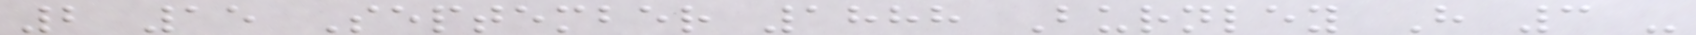2 15 September 1888 Burnley H 3 -
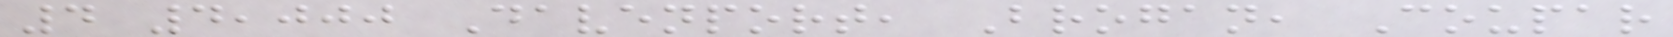4 4,000 Davenport, Brogan, Coupar
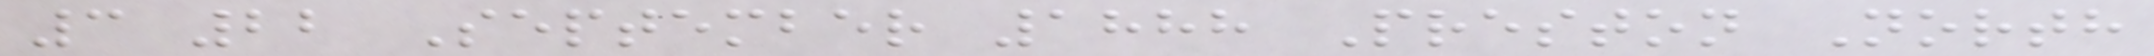3 22 September 1888 Preston North
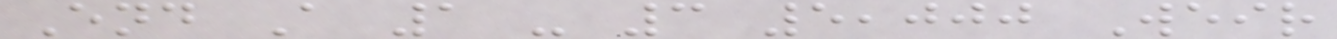End A 1 - 3 5,000 Weir
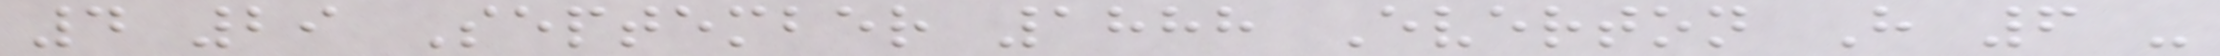4 29 September 1888 Everton H 6 -
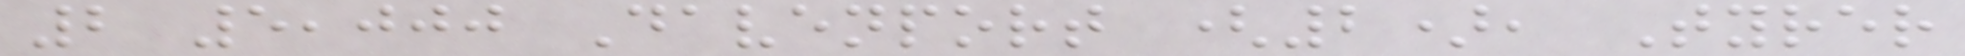2 5,000 Davenport (2), Tyrer
